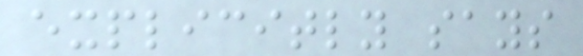explicitly says
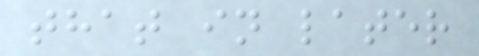that in later
